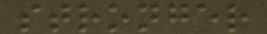stronger
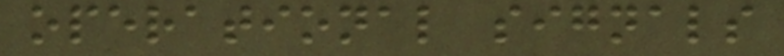operational signals
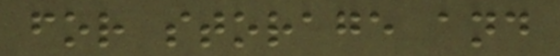for storage and
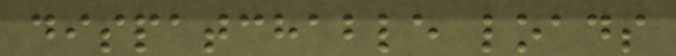dispatchable loads
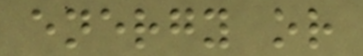energy or
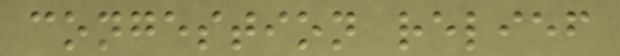congestion relief
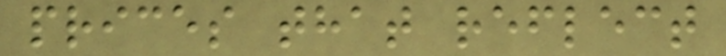prices that reflect
